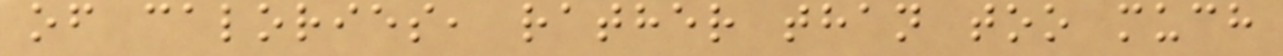of calories, rather than too much
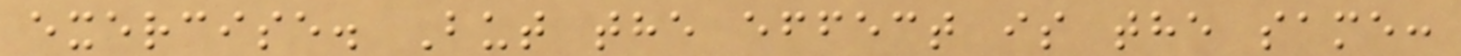exercise. But the effect is the same:
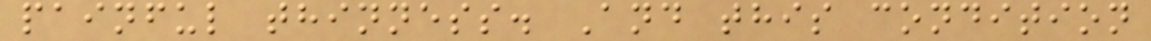painful thinness. And this condition
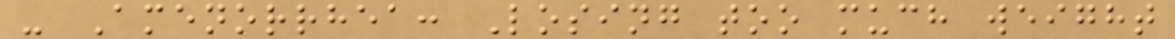- Amenorrhea: Losing too much weight
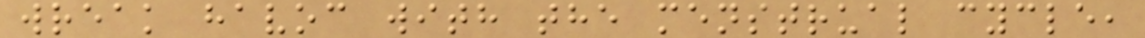wreak havoc with the menstrual cycle,
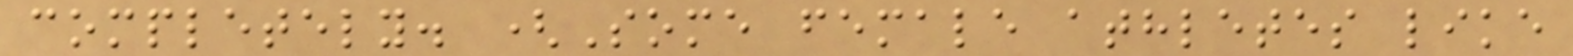completely. (Some female athletes like
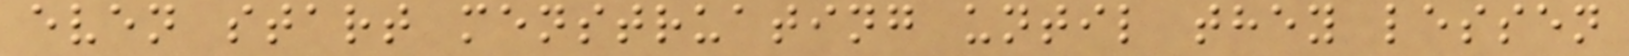even start menstruating until they lessen
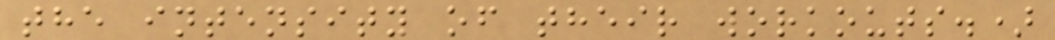the intensity of their workouts.)
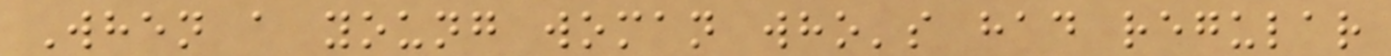When a young woman who's had regular
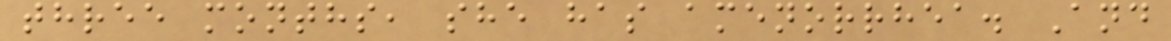three months, she has amenorrhea. And
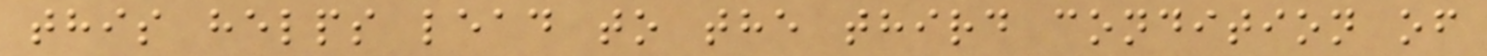this helps lead to the third condition of
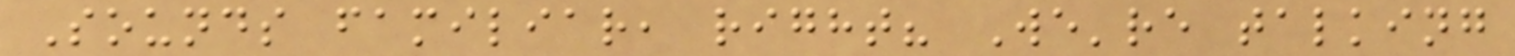Sounds familiar, right? We're talking
